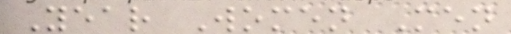Year Women Men
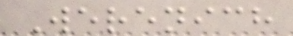Werenich
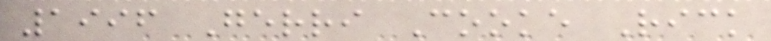1996 Gerri Cooke Rick
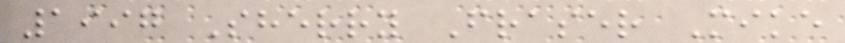1997 Sherry Fraser Mike
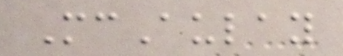McAulay
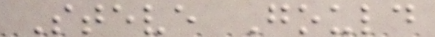Steve Gould
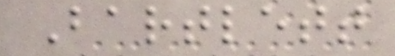Bartlett
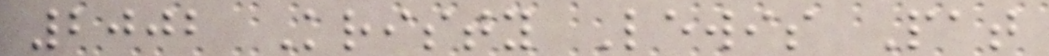2002 Kristy Lewis Pat
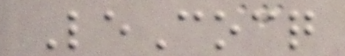LeCocq
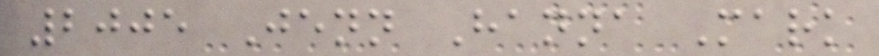2005 Jenn Hanna Mark
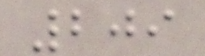209
